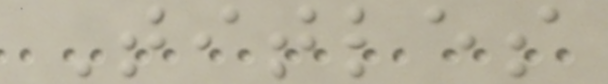Titles
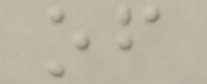of
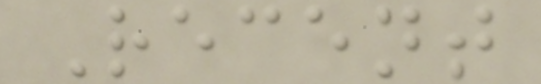Recent
